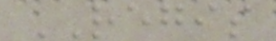REGIS
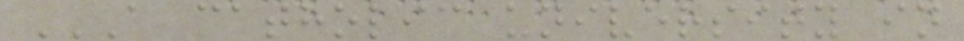A CATHOLIC UNIVERSITY IN
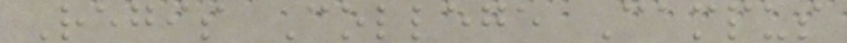Regis College Campus
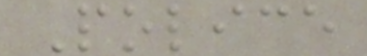Police
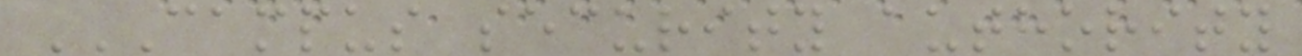CAMPUS SECURITY AUTHORITY
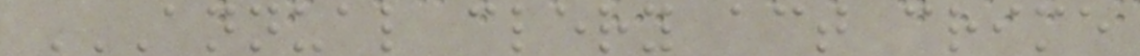ANNUAL CLERY ACT CRIME
